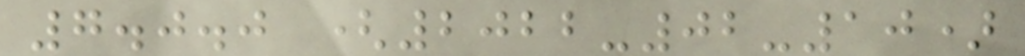7.0.0 (2022-02-10)
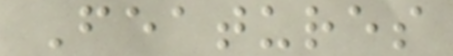Features
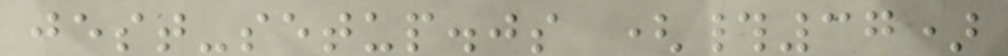jest-setup.js (#37)
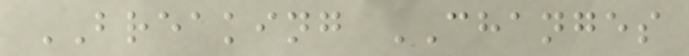BREAKING CHANGES
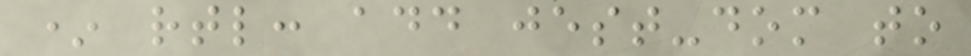* rtl: add jest-dom to
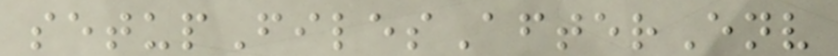setupFilesAfterEnv
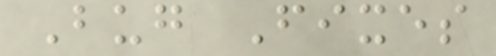Bug Fixes
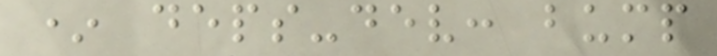* deps-dev: bump
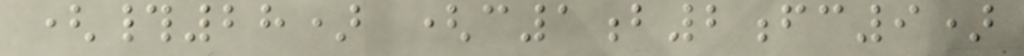(#28) (c1b2fc9)
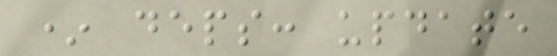* deps: update
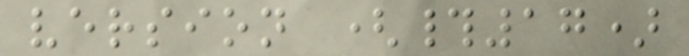version (#17)
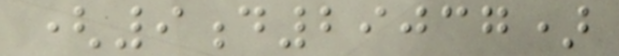(9d29037)
